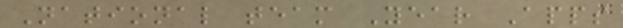National team Year Apps
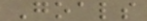Goals
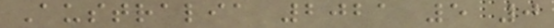Australia 2021 5 0
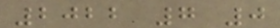2022 7 0
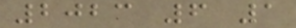2023 6 1
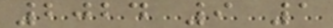2024 9 1
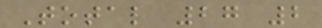Total 27 2
